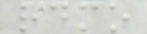rdmo
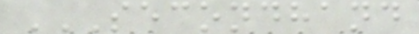SECONDHAND
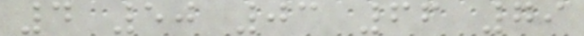4 50 03 66 79
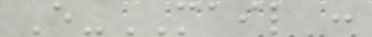E-MAIL :
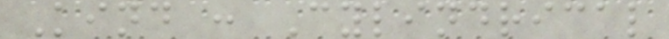Kind : Cylindrical
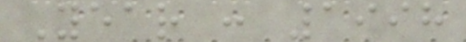Year : 1998
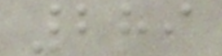289
